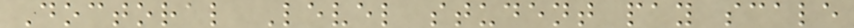Doctoral Level student pay scale
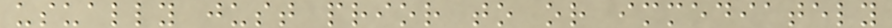usually just prior to or immediately
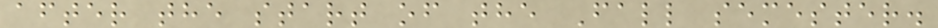after the start of the Fall semester.
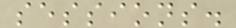sessions.
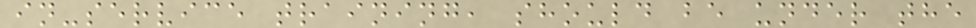in-service training, should be under the
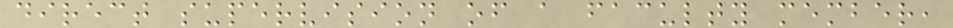direct supervision of a faculty member,
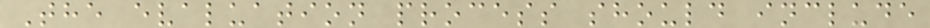The evaluation process should include
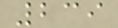239
